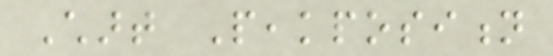Chart Peakposition
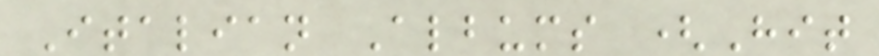Italian Albums (Hit
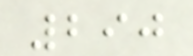290
